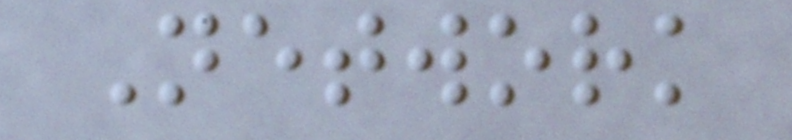Network
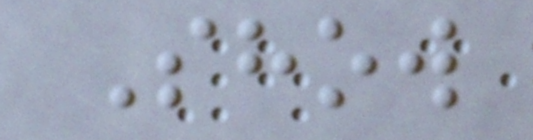Show
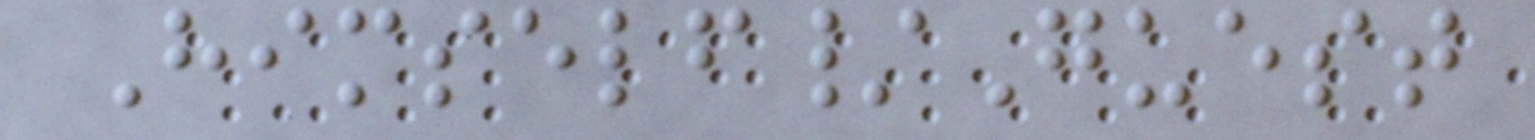Himself/Guest
